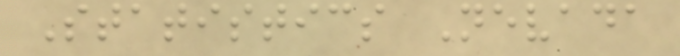Statistics Nevada
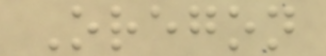Oregon
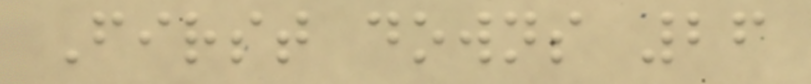First downs 26
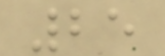25
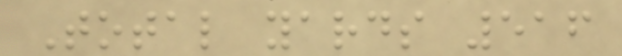Total yards 516
